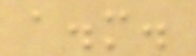a.m.
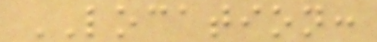LOCATION:
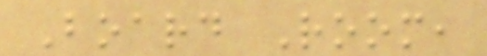Board Room,
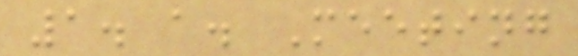1. a. Meeting
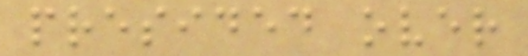presided over
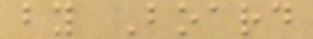by Board
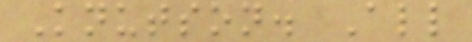Knutson. All
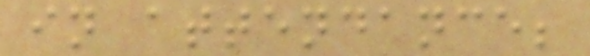in attendance;
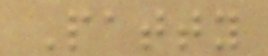Patty
